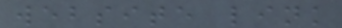website link
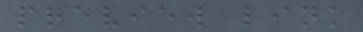preview link
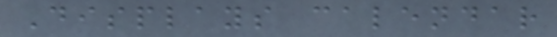Displays calendar
